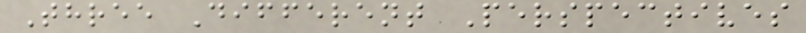Three Different Perspectives
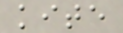kite
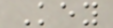Key
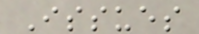Issues
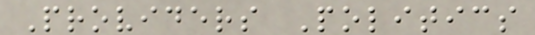Providers Politics
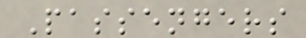Passengers
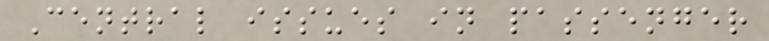Central issues in passenger
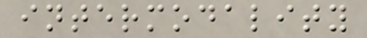intermodality
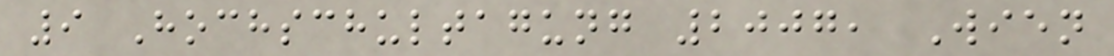9 Hochschultagung 2007, Wien
